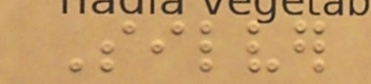Silver
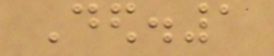Ded.1
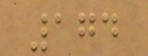174
